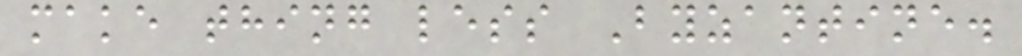make thing less Byzantine.
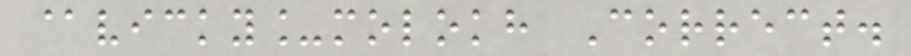@vicky_molokh Correct.
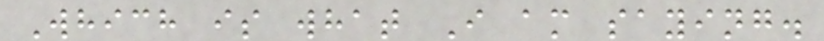Which is what I am saying.
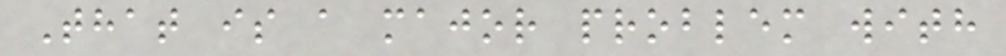That is a major problem with
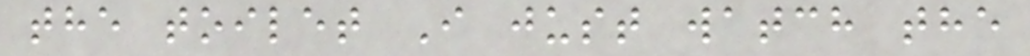the toilet I just watch the
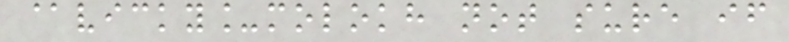@vicky_molokh not sure if
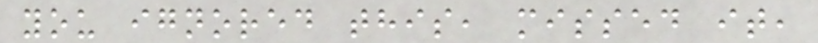you ignored this, missed it,
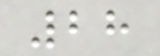28
